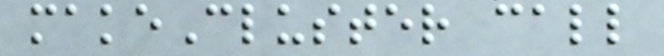makeCluster call
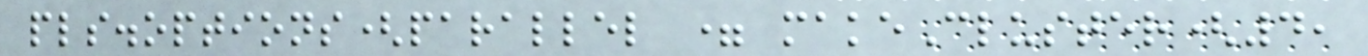pls.options(parallel = makeCluster(4,
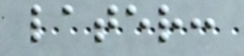later:
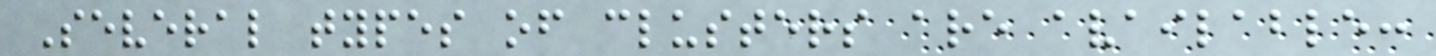Several types of clusters are available:
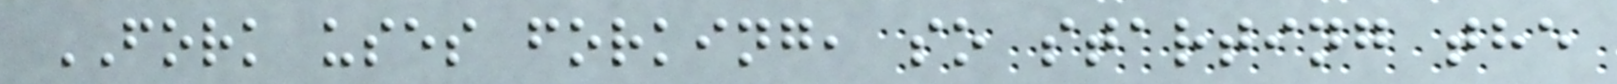FORK uses forking, so starting the
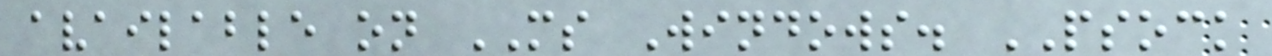available on MS Windows. PSOCK
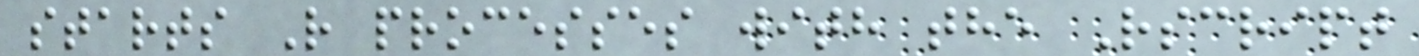starts R processes with the Rscript
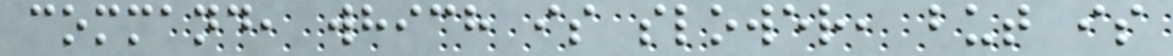command, which is slower, but is
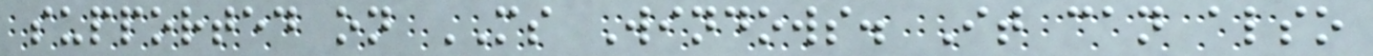supported on MS Windows. It can also
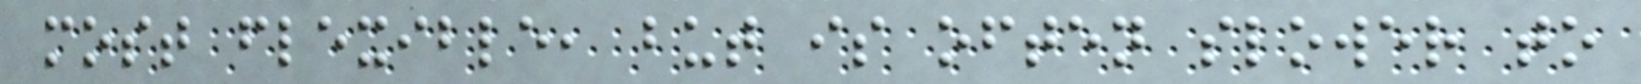most flexible, but is often slower to
